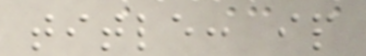title: ip
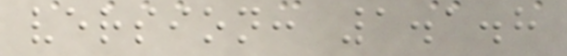version: 1.1.8
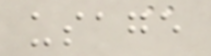usage
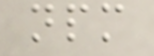npm
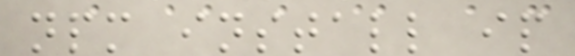npm install ip
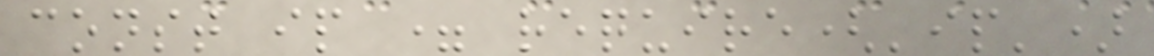const ip = require('ip')
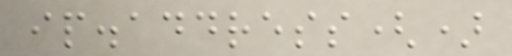ip.address()
